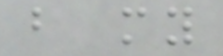but my
